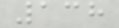138
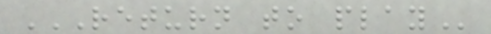RETURN TO PLAY
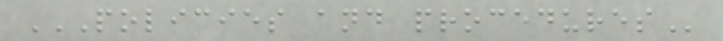POLICIES AND PROCEDURES
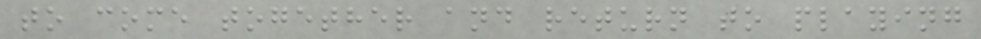to come together and return to playing
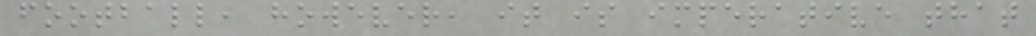football, however, it is imperative that
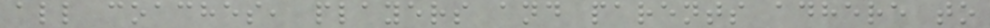all coaches, players and parents adhere to
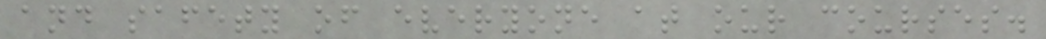and safety of everyone at our courses.
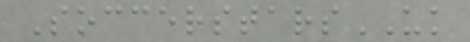SoccerstarsUK
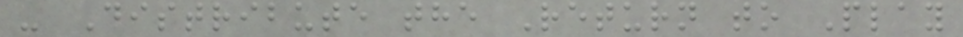- Distribute the Return to Play
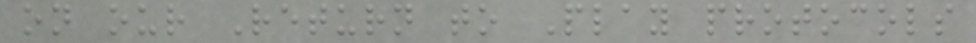on our Return to Play protocols
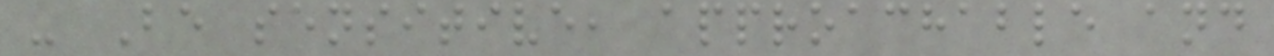- Be sensitive, approachable and
